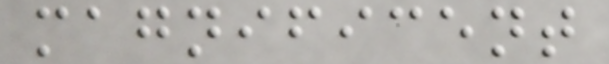magnificent
